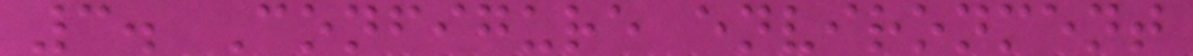3. Configure environment
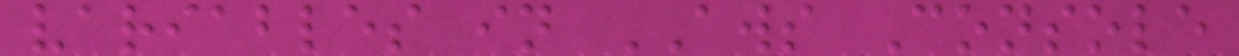variables in AWS Console
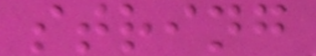string
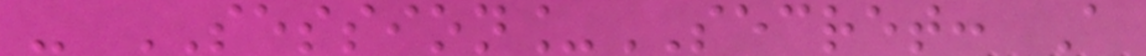- SESSION_SECRET: A
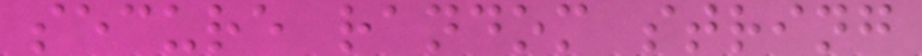secure random string
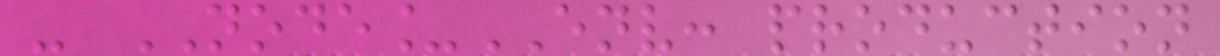- NODE_ENV: production
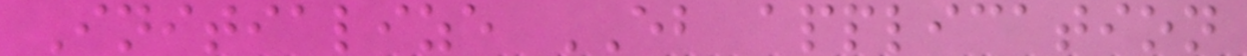Initialize EB application
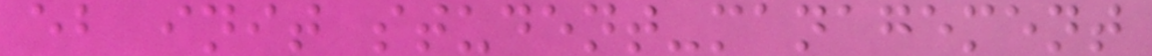eb init student-management
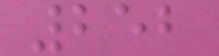252
